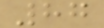87
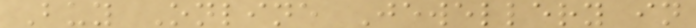Buy Online Jewellery in
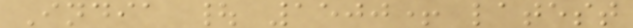India | 1500+ latest
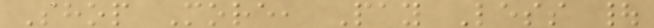Shop More, Pay Less |
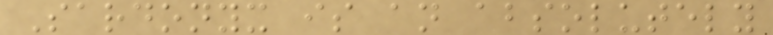Sardonyx is an absolutely
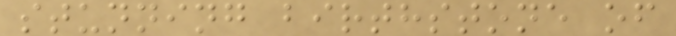stunning birthstone of
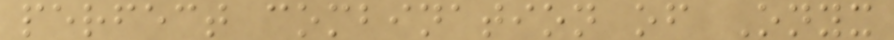perfect combination of Onyx
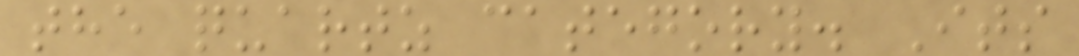the quartz category. Its
